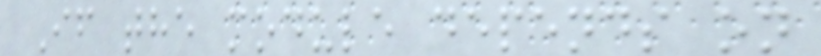If the module depends on
